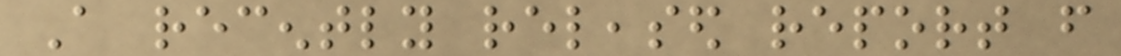A recently released report from
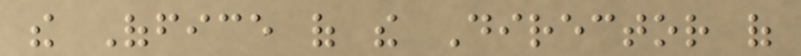the Office of the Director of
